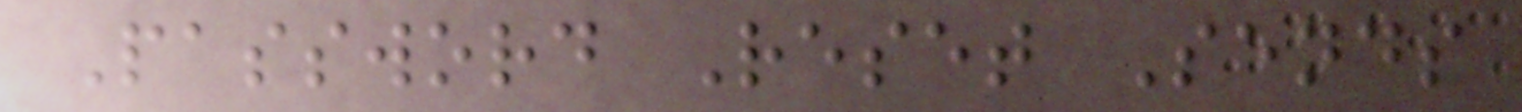Password Reset Sends
